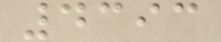4393
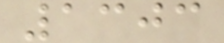1303
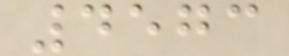4573
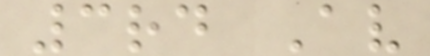3rd Av
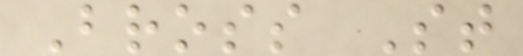Bross St
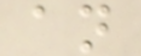an
